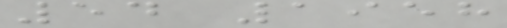54 1958
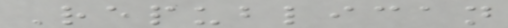Republican
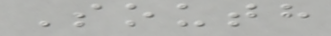South
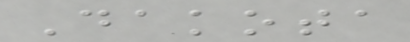Dakota
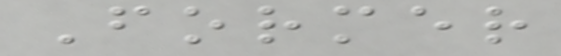Former
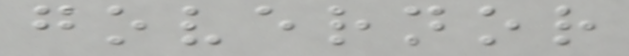governor
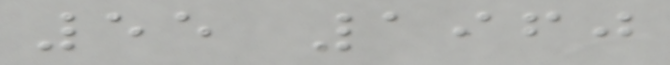55 1960
